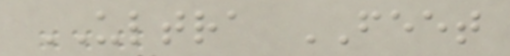ULTRA FEET
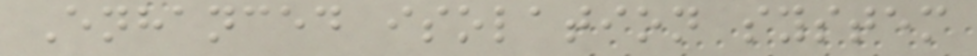Enhanced isolation system
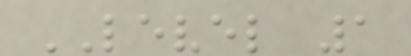LEVEL 1
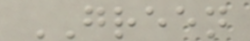GREEN
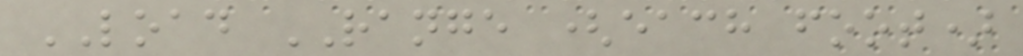LOAD RANGE (each foot)
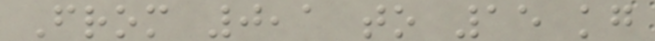From 0,1 to 15 kg
